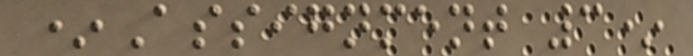*Assignment 3*
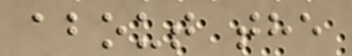about the
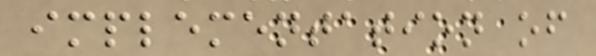implementation of
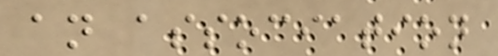an association
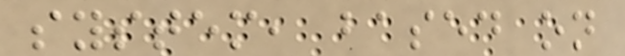system, based on
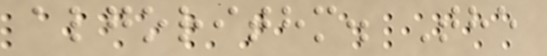algorithm. The
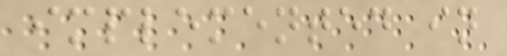implemented in
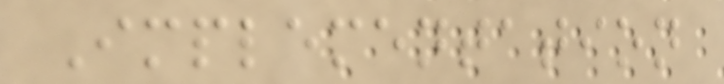Implementation
